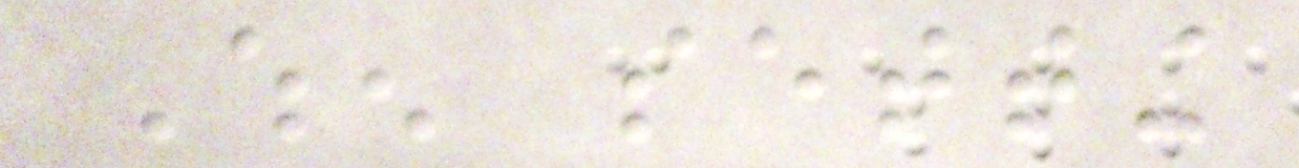When setting
